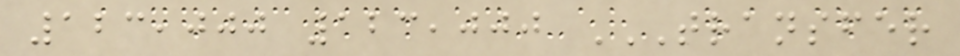123,000 123,000 TRANSFER
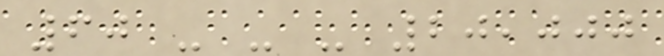60 - - - 20,000
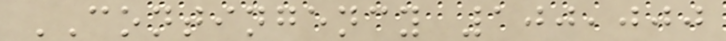CONTINGENCY 100,000
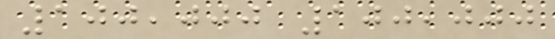100,000 100,000
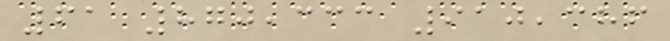61 870,333 910,386
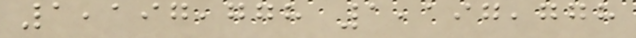1,197,778 1,197,778
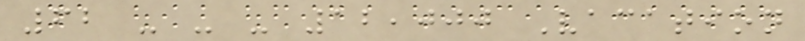62 - - - 12,000 Vacation
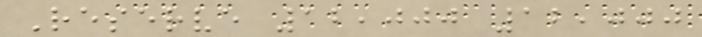Reserve 12,000 12,000
